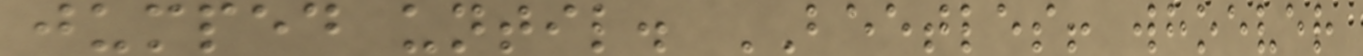jumped until. BEETLES! whoever
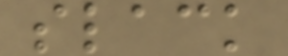slack
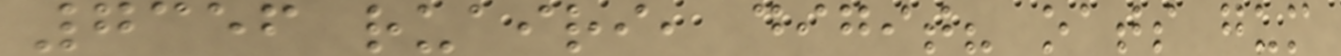7356 ruairi, digit? oats gum
